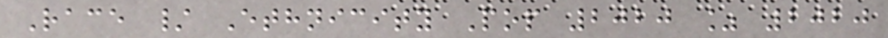Race / Ethnicity Pop 2020 % 2020
